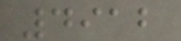4912
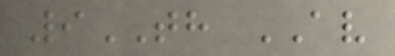9TH AV
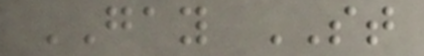GAY ST
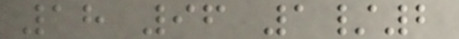18 96 1/2
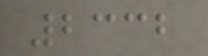2332
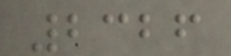2326
